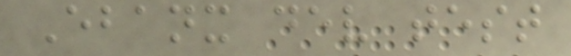Ebanx dev test
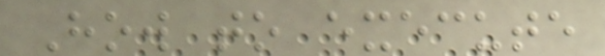How to execute
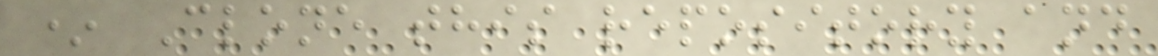* Clone this repository and
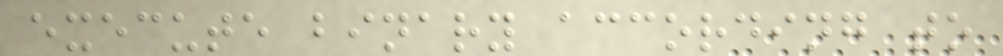execute binary according to
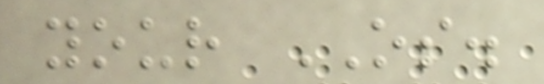your OS.
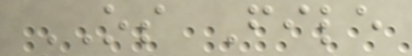OS File
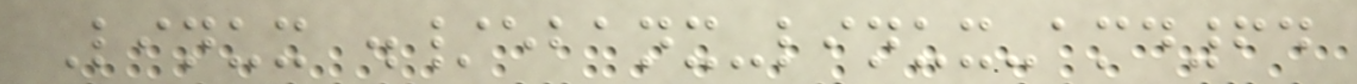Linux ./ebanx-linux-amd64
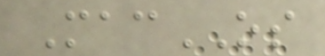MacOS
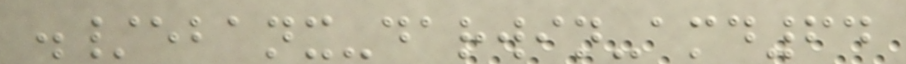./ebanx-darwin-amd64
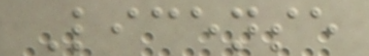License
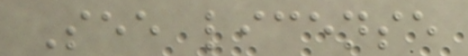See license
